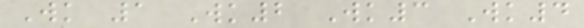Wk 1 Wk2 Wk3 Wk4
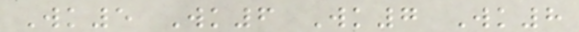Wk5 Wk6 Wk7 Wk8
